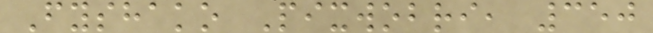Fyshako Pixwobri, 350
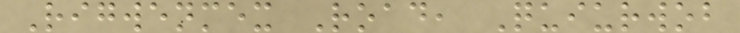Rigwenmex Road, Quiurwob
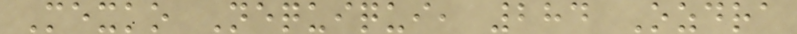Mexko Nequiqui, 284 Ozdra
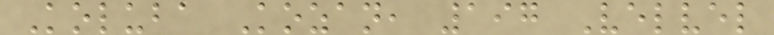Koluba Kozan, 197 Velvel
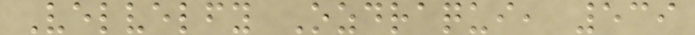Velvelfy Ozdraqui, 539
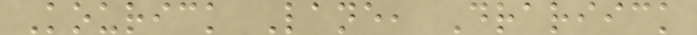Kourick Lane, Drariick
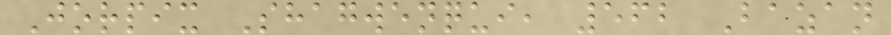Jorpix Shagwenqui, 562 Bazan
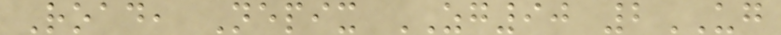Road, Nepix ZG90 2UG
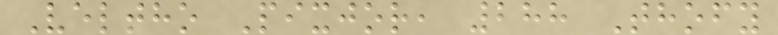Veltho Pixjor, 288 Thofy
